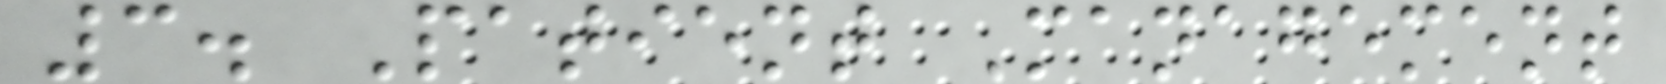3. Patient Management
